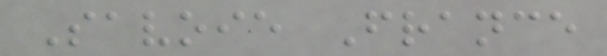Savoie France
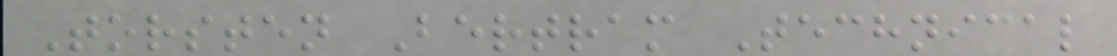Torsten Bertram Technical
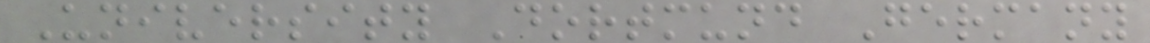University Dortmund Germany
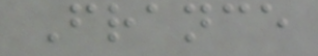France
